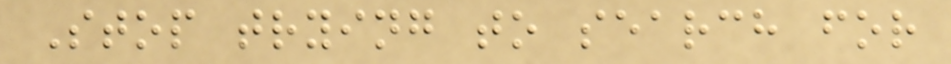Stop trying to search for
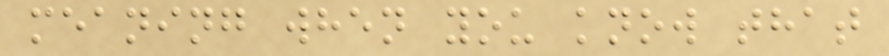meaning when you know that
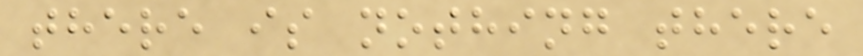there is nothing there
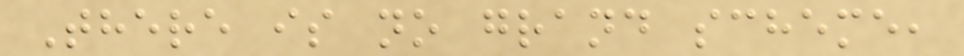There is no grand scheme,
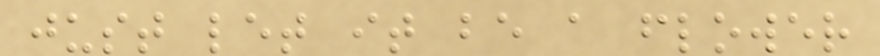just let it be a flower
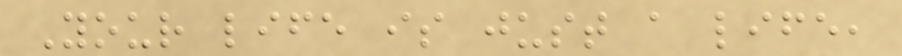Your life is just a life,
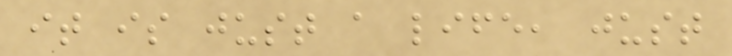it is just a life, just
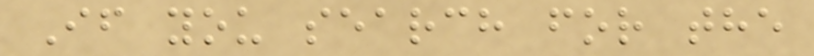If you search for the
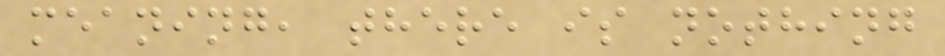meaning, there is nothing
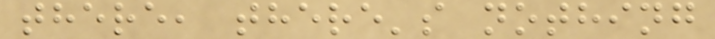there, there's nothing
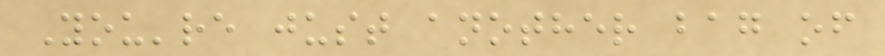You're just another bag of
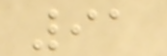91
